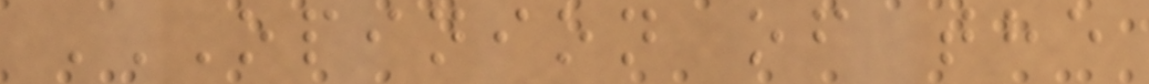OPINION OF THE
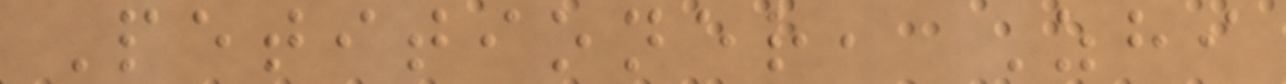Petitioner, Zhi
